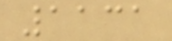1131
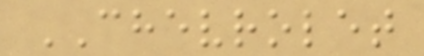CHEVROLET
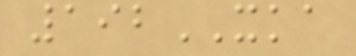192XKA
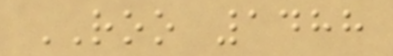ROO 1488
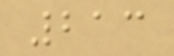213
